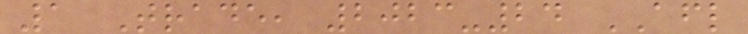1 Trade, 2023-24 AFL
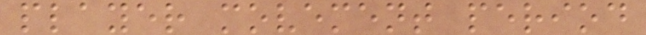player movement period
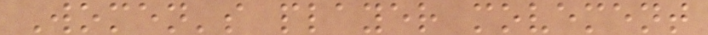Women's player movement
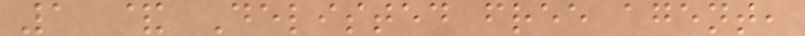1 & Delisted free agent,
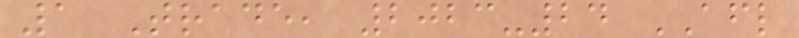1 Trade, 2023-24 AFL
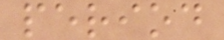period
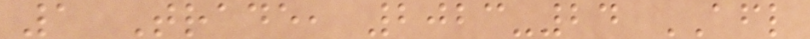1 Trade, 2023-24 AFL
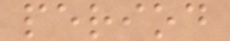period
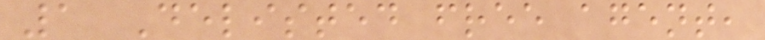1 Delisted free agent,
